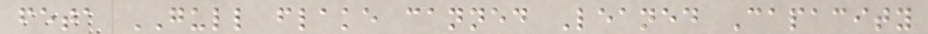feta GULL flake canned Leaned Capacity
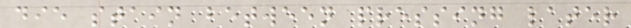die stain between pressing later
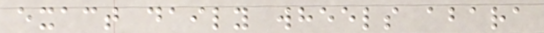exact daily wheels abara
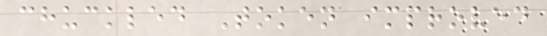chuckled Token improved
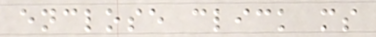enclose click ms
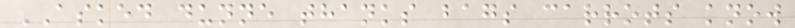ASKED dunne thanks bags carrots know
